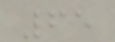65
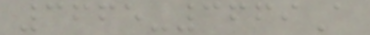3665-3669A
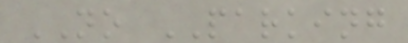NO PARKING
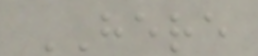HERE
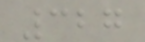327
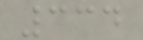334
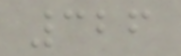326
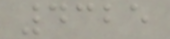4325
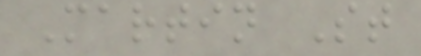Martin St
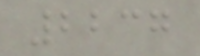2237
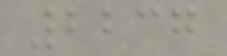2237
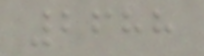2688
